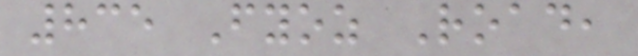835 Fyoz Road,
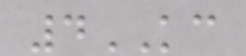4KC
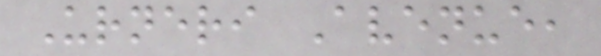Urneri Avenue,
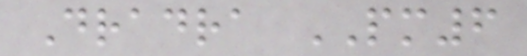Dradra PM6
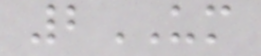2UM
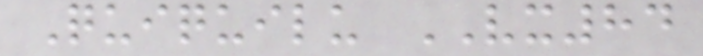Quiquilu VX84
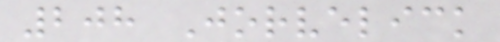208 Jorvelick
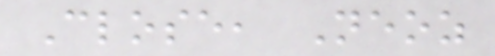Close, Neoz
